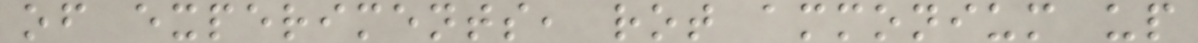of experiments, rot ammonium up
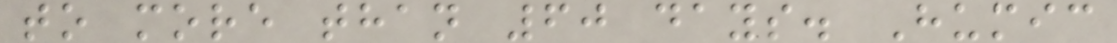to more than 60 days. Humic
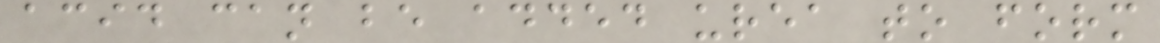acid can be added urea to form
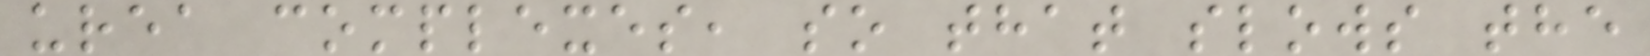urea complexes, so that slows the
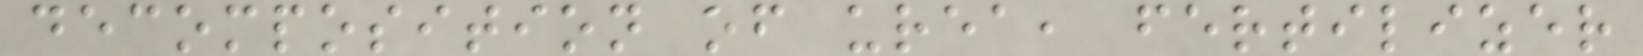decomposition of urea, fertilizer
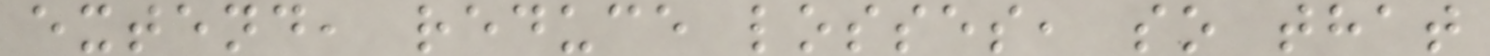extend, reduce losses, so that
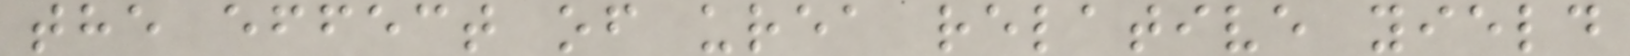the effect of urea relative yield
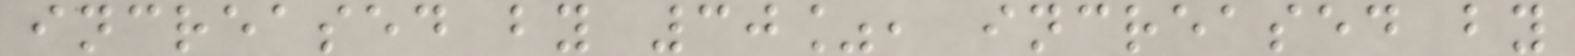increased by 30%, increased by
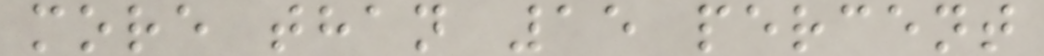more than 15 percent
